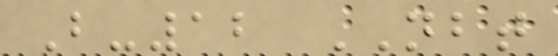B-12 NBT
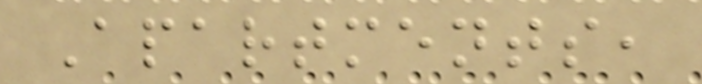Apartments,
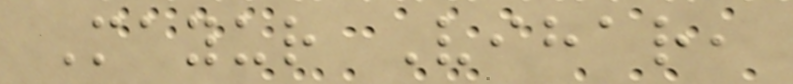Mayur Vihar,
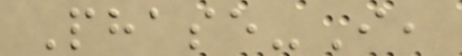Phase-I,
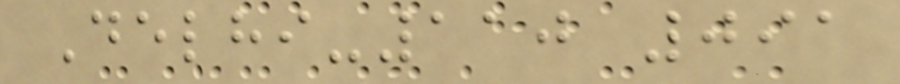Delhi-110 091
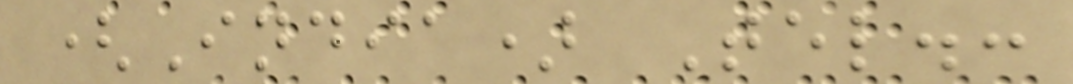(India) Tel.:
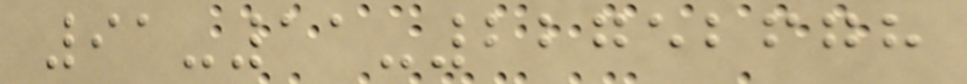91-11-22752678
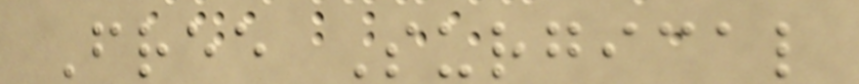Free Surgical
